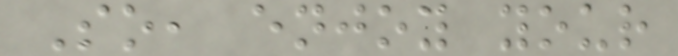So, enjoy your
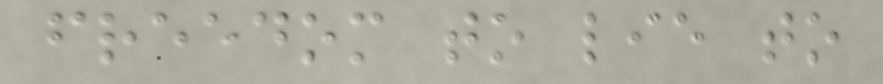freedom to lie to
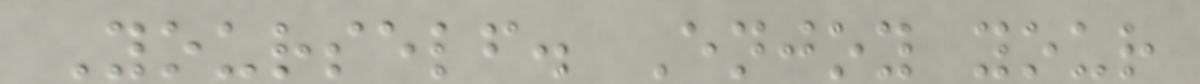Yourself. Enjoy your
